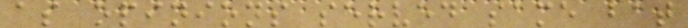as opinions served same bat
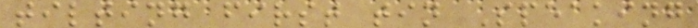tilting first tin Speaking
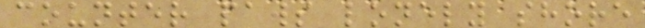counter paws lonely shore
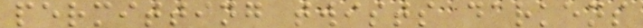permitting twists darkens
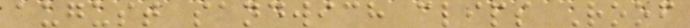august sandwich clips Roof
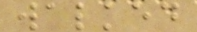walked
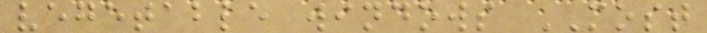vegetable windows MOST
